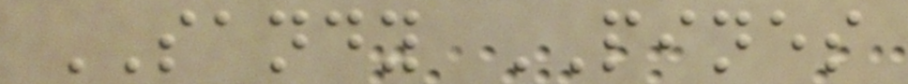SANDY PINES
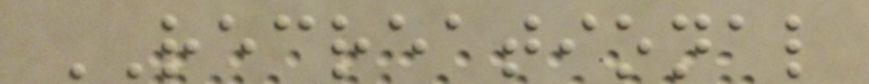RECREATIONAL
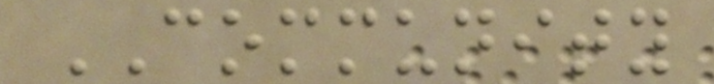COMMUNITY
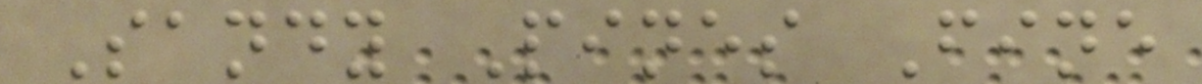Sandy Pines Fine
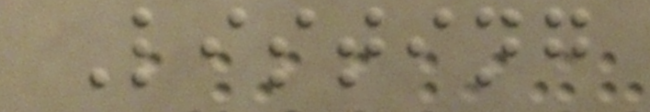Listing
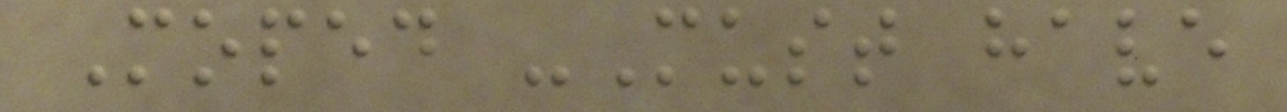Moped -Must have
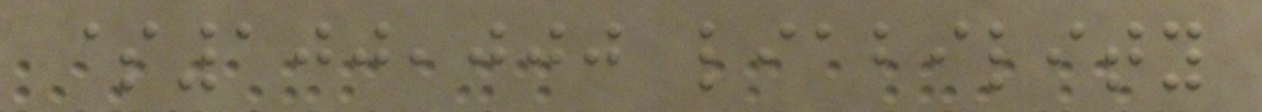$100,000 liability
